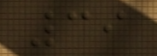39
